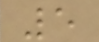5
